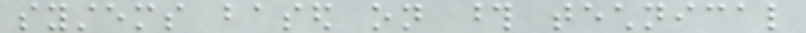systems based on those technical
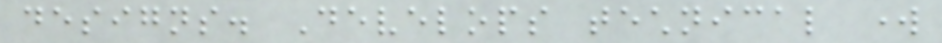designs. Develops technical work
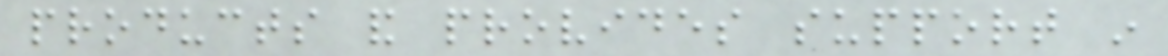products and provides support in
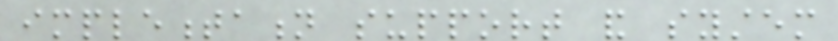implementation support and system
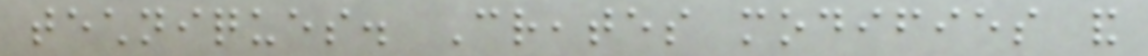techniques. Creates modifies and
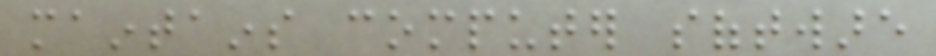maintains computer software
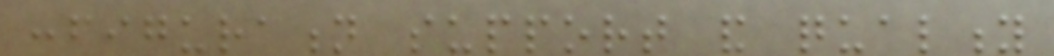configuration support and quality
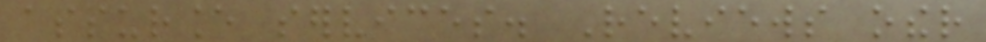assurance services. Reviews other
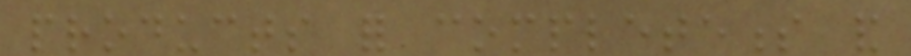products for completeness and
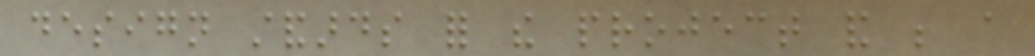design standards for the project and be a
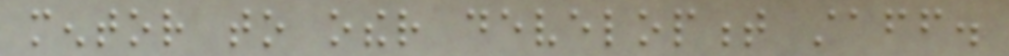mentor to other development staff.
